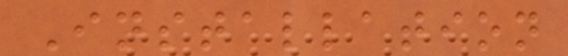Installation
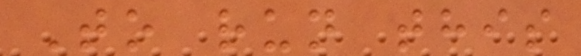To run this
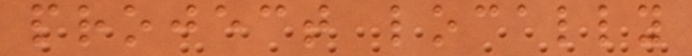project locally
